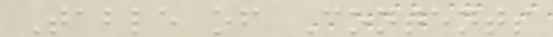Table of Contents
